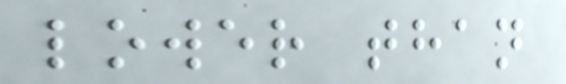lower than
